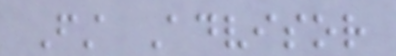First Advisor
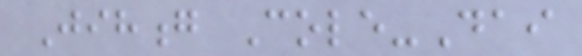Jihong Cole-Dai
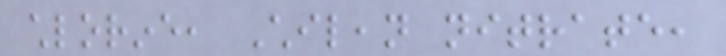chlorine, Chilean nitrate,
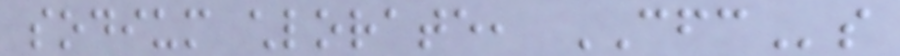sodium chlorate, CFCs
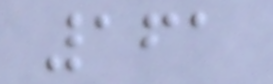161
